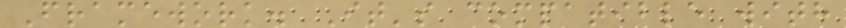Framework. It's compatible with
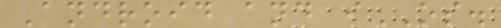Android and iOS.
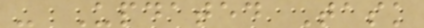- Updated Task
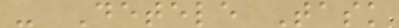- Detele Task
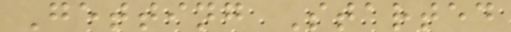Getting Started
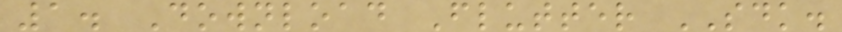1. Download Flutter SDK.
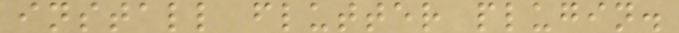install flutter plugin.
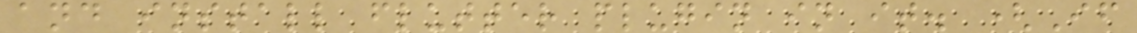and install flutter plugin in it. (If
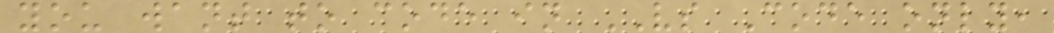you want to code in VS Code only,
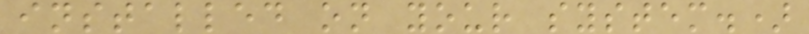installed on your system.)
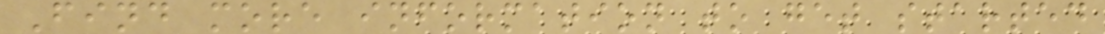Find more information to get started
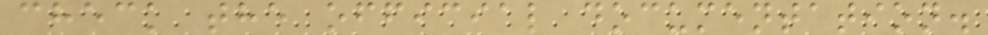check the official documentation.
